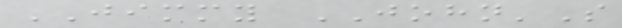JIMMY JOHN'S
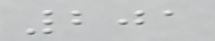201
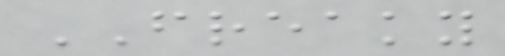FREAKY
